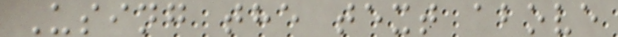Using the text above
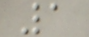1
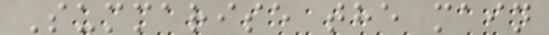Summarise the main
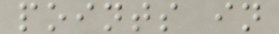points in
